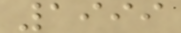1999
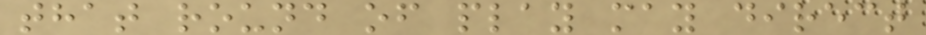that round of play may direct
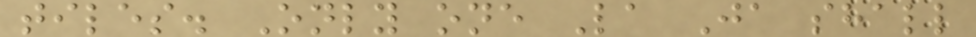tiles. Only one La Ja shall
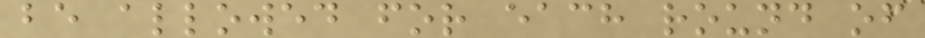be allowed for each round of
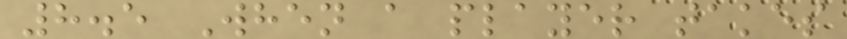8.5 When a player takes
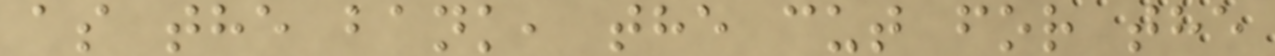as the bank, the cut for the
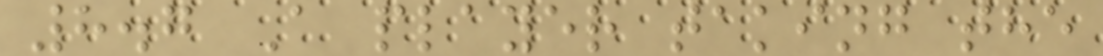8.7 A player taking the
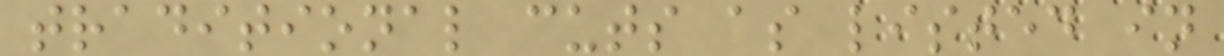traditional cuts as listed in
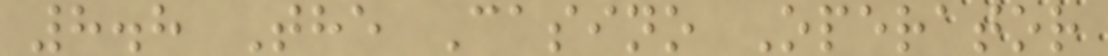8.8 The Casino Operator
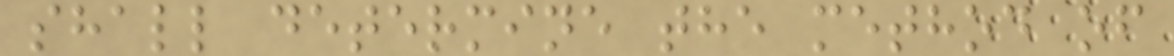shall determine the method of
